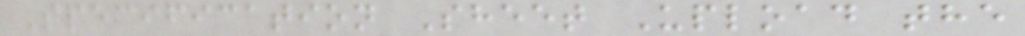Specification Sheet Upload the
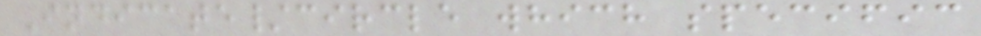Indicate/circle which specific
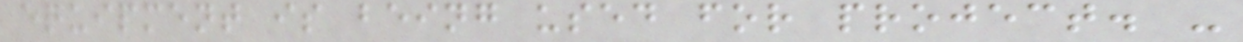equipment is being used for project. -
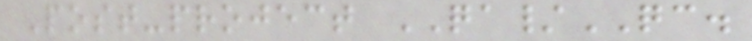Post-project QA/QC.
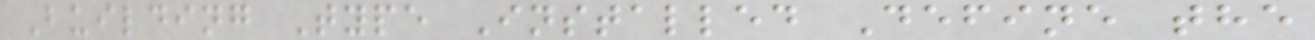Building Type Installed Define the
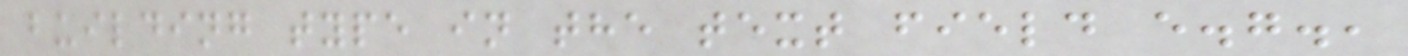building type in the text field e.g.,
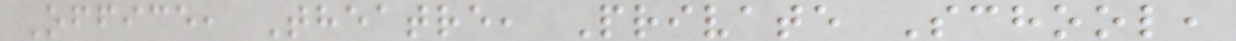Office, Theatre, Private School,
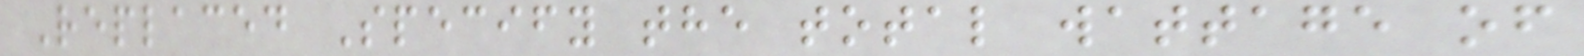Replaced Specify the total wattage of
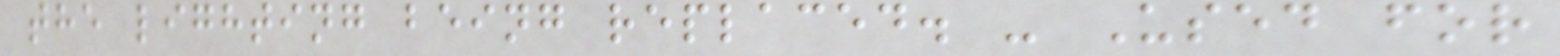the lighting being replaced. - Used for
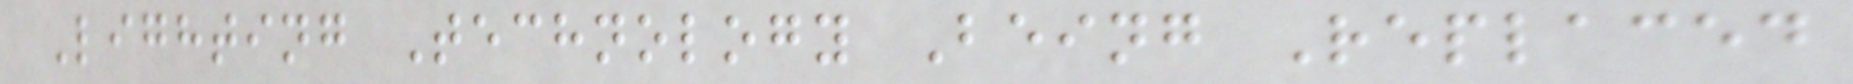Lighting Technology Being Replaced
